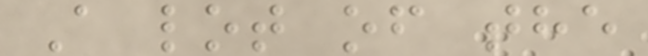A lot of the
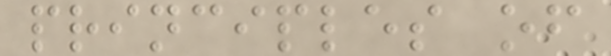principles of
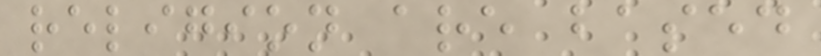religion are based
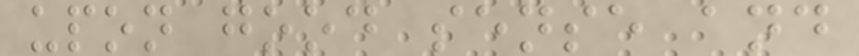upon good sense and
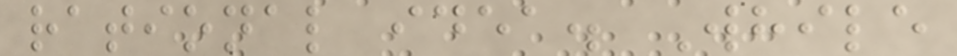rational idea. While
